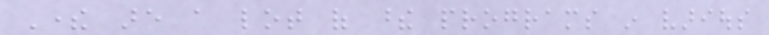There are a lot of these programs in various
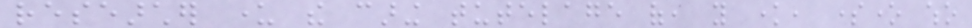researcher under the caring tutelage of, you know, someone who
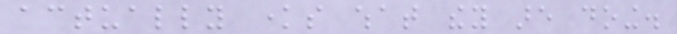actually knows what they are doing.
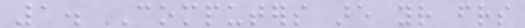1. Computers are your friends
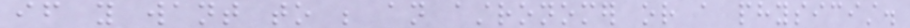if you want to be an astronomer or a physicist.
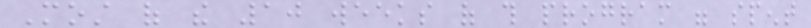Most of the 10 weeks of this program were spent
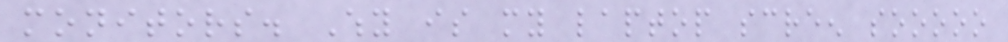monitors. Why is my laptop screen sooooo
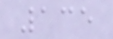135
